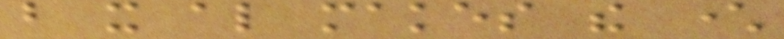but it also makes the character
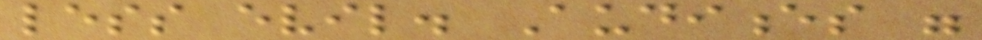less evil. Audiences were
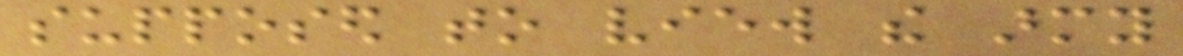supposed to view the army
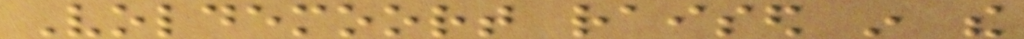Voldemoort raised in the
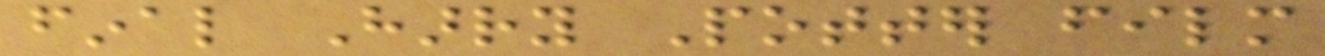final Harry Potter film
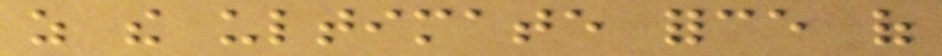as the ultimate force of
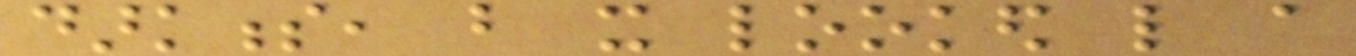darkness, but it looked like a
